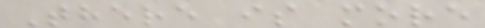There is more
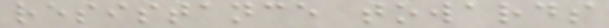resistance towards
